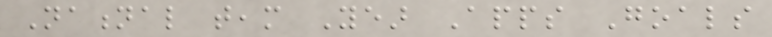National team Year Apps Goals
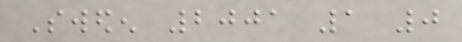Sweden 2001 1 0
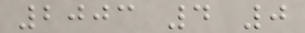2003 4 0
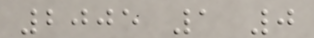2005 1 0
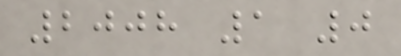2008 1 0
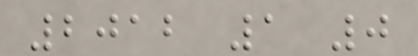2012 1 0
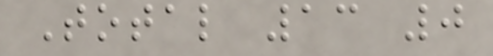Total 13 0
